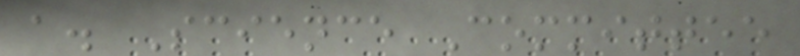a. Science Committee
